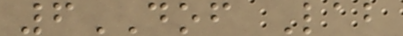6DOF Lab
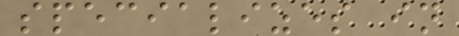specializes in
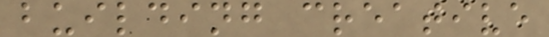building creative
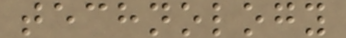technology
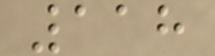118
